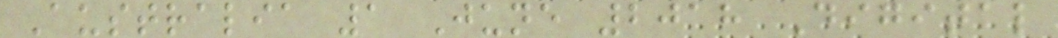Australia 1 June 2018 Digital
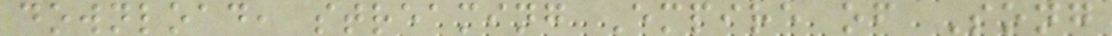download, streaming Empire of Song
